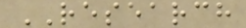RESEARCH
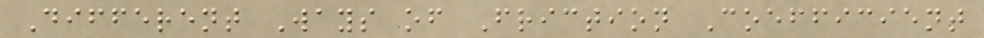Different Ways of Friction Coefficient
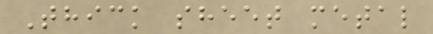Thick sheet metal
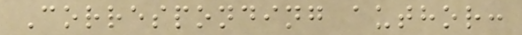Corresponding author:
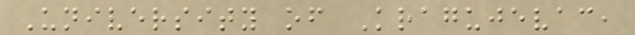University of Kragujevac,
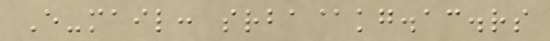E-mail: srba@kg.ac.rs
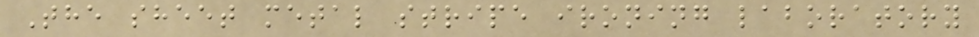The sheet metal stripe ironing laboratory
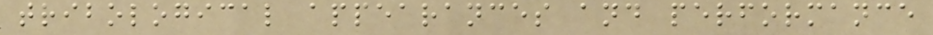tribological appearances and performance
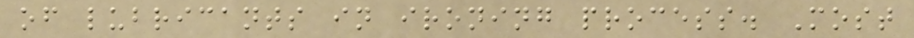of lubricants in ironing process. Most
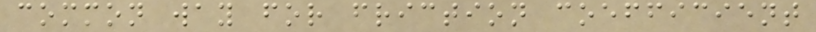common way for friction coefficient
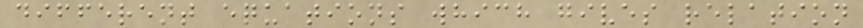different equations which gives relation
